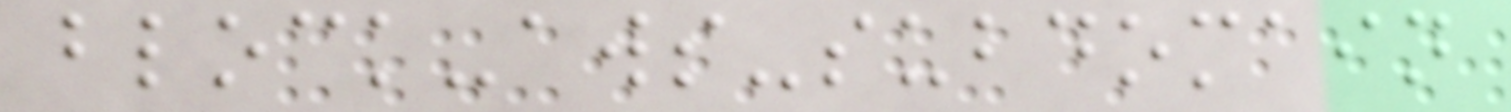block-aws-subdomain
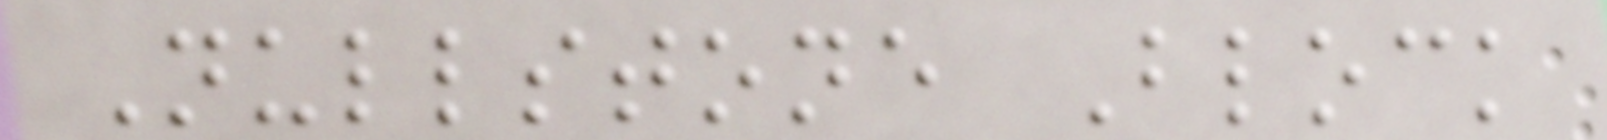Nullstone Block
